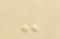-
